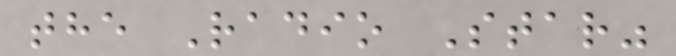the Radio Star"
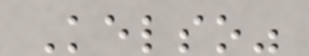Kelso"
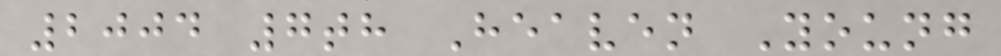2004 7th Heaven Young
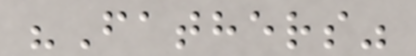"Fathers"
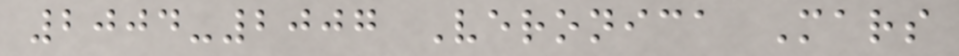2004-2007 Veronica Mars
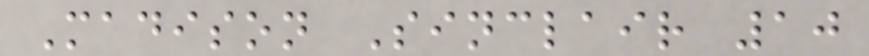Madison Sinclair 10
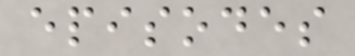episodes
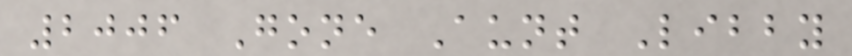2006 Gone Aunt Libby
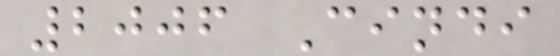2006 Cindi
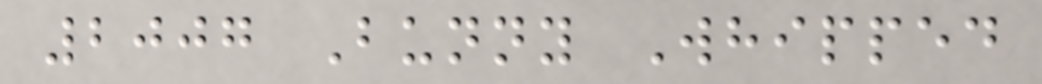2007 Bunny Whipped
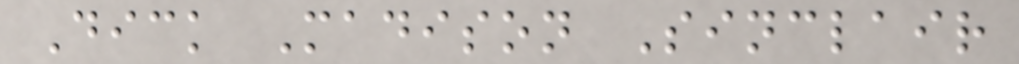Dick Madison Sinclair
